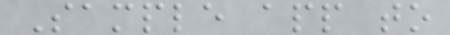Sample app to
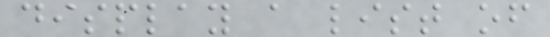display a list of
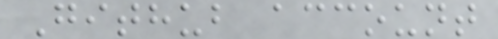Github account
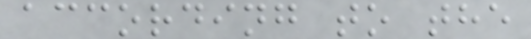according to the
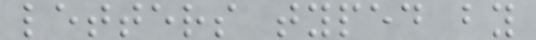letters typed by
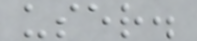user.
